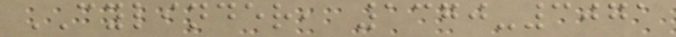CYLINDER, 1370-3071
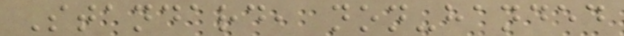Standard, non-handed
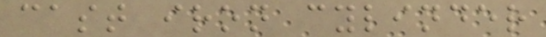cast iron cylinder
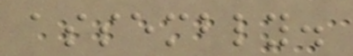assembly.
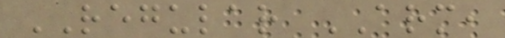REGULAR ARM,
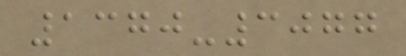1370-3077
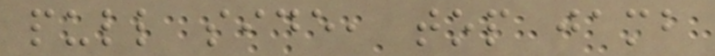pull side, top jamb
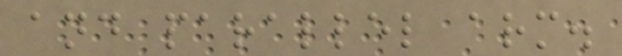and parallel arm.
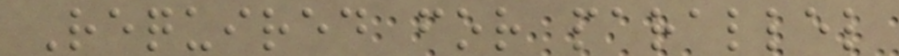Required for parallel
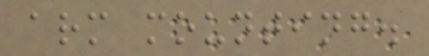arm mounting.
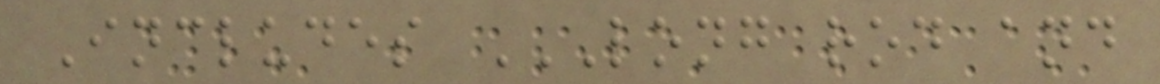Includes LONG ROD AND
